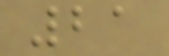21
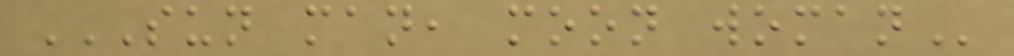SUN MAN, MOON WOMAN
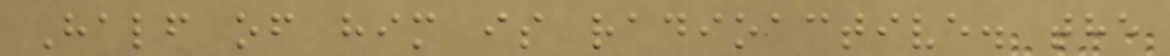Half of him is radioactive. the
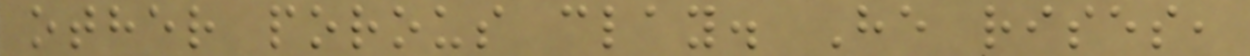other porous clay. He rises,
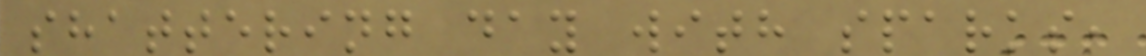shattering day with sparks,
